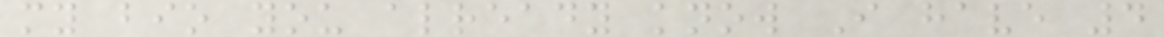my bio you already know I have 4
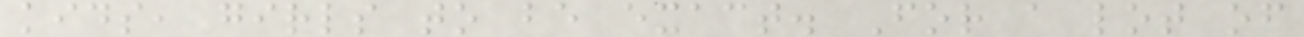kids, girls to be exact. For a lot of
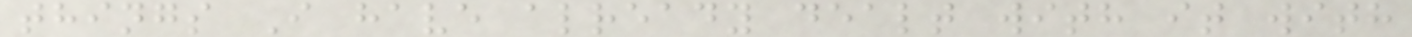things I have already dealt with it with
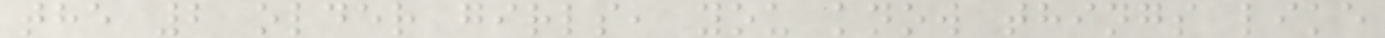the 2 older girls, you know things like
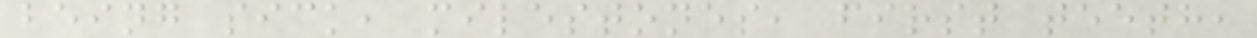being sick, milestones, first teeth,
